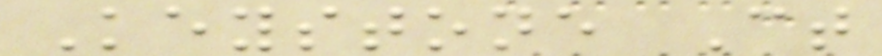Keystone Ct
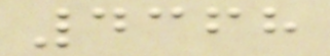4368
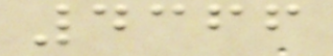4366
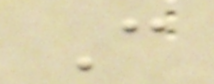C
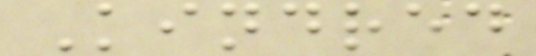Kindred
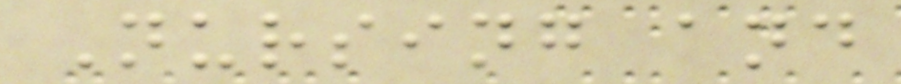Nursing and
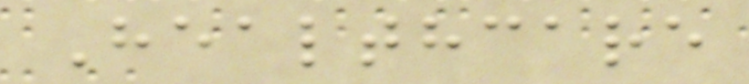Healthcare
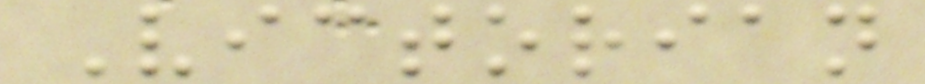Victorian
